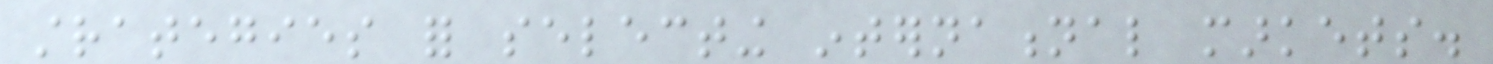strategies for selecting international markets.
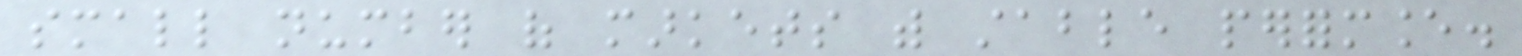small number of markets with stable performance.
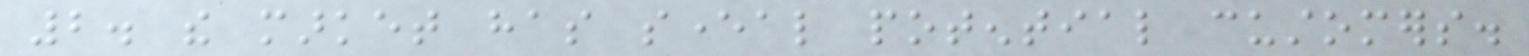2. the market has several potential customers.
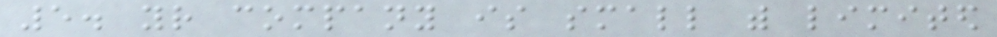5. your company is small with limited
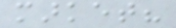market?
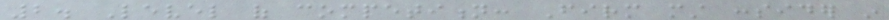2. Level of competition: Firm must consider in
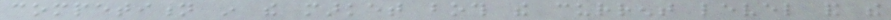competition in the market both the current level and the
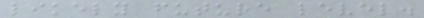likely future level.
